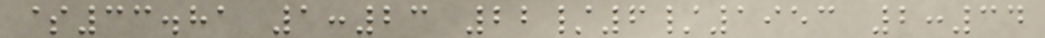$33.81 1:23 22/6/1953 2:34
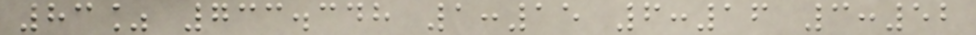83% 733.348 1:15 6:16 3:52
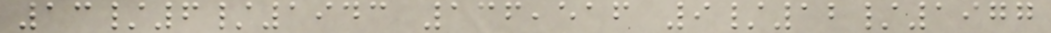13/6/1943 136,516 9/12/1977
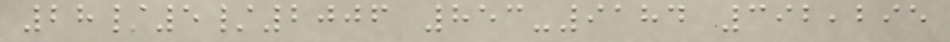28/5/2006 853-9184 392,295
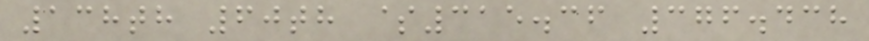138th 60th $315.36 376.438
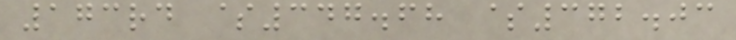173rd $347.68 $372.03
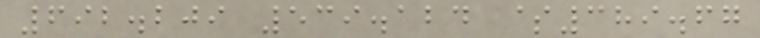692.209 539.124 $389.67
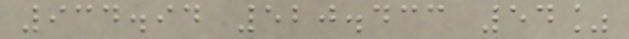934.94 520.433 54%
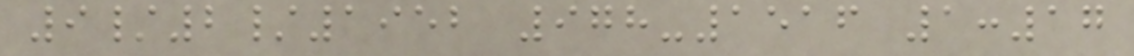9/2/1952 978-1516 1:17
